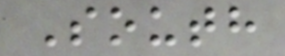South
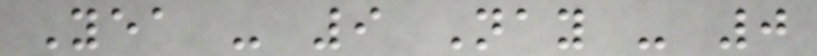Yea - 9 Nay - 0
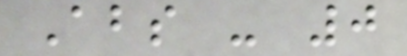Abs - 0
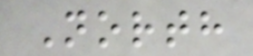North
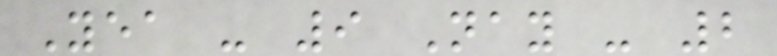Yea - 9 Nay - 2
